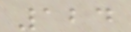124
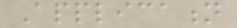Application
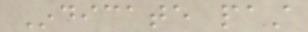Indicate past
